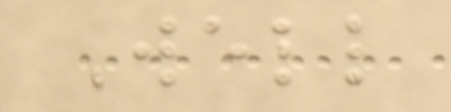Well
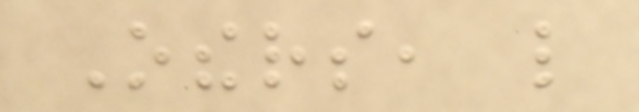Others, like
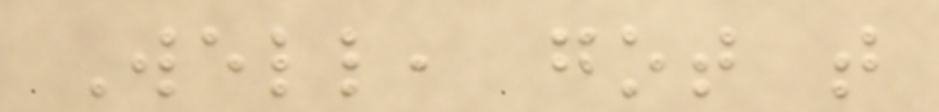Well, got that
